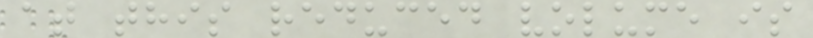at this reduced volume is
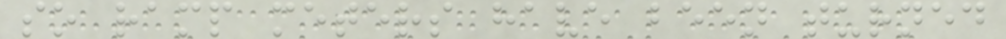so ramp meters have been turned
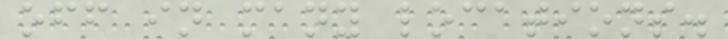off in many locations.
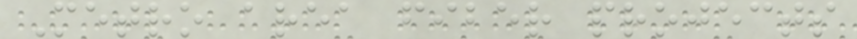Metro area fiber projects
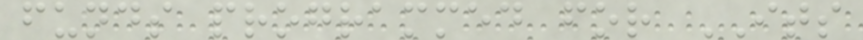funds programmed for ITS
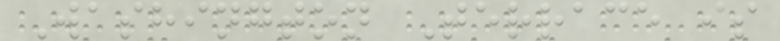Washington Terrace is
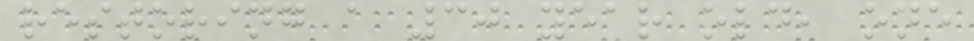restoring a 30 year old, one
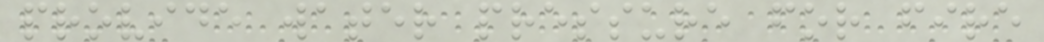provide water pressure for fire
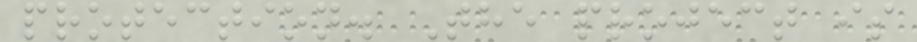protection. The project is
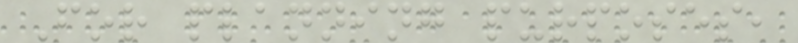For planning purposes,
